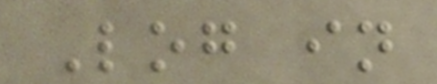Log in
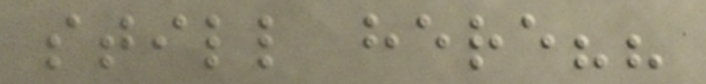still here??
